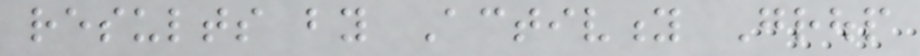results by Activity Group
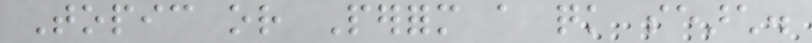Topic or Perform a quick search.
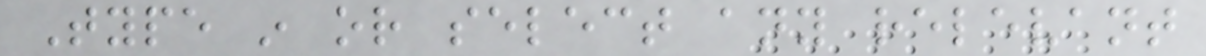Type in or select any relevant
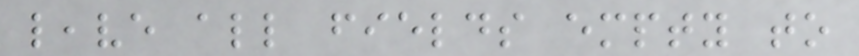leave all fields empty to
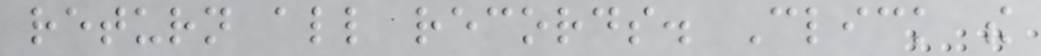return all records. Click the
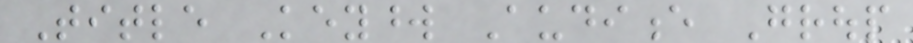Title Keyword Audience Group
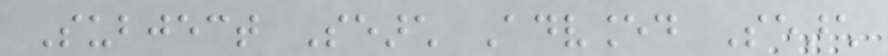Subject Search Advanced Search
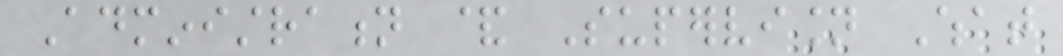Administration & Supervision What
